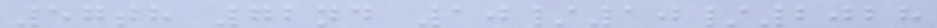57th 72nd 10/10/2028
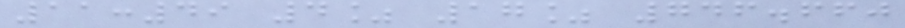11:49 4% 17% 746.660
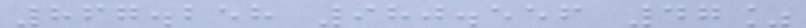867.258 980.556 47%
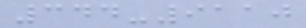344-9110
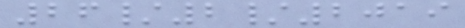26/2/2019
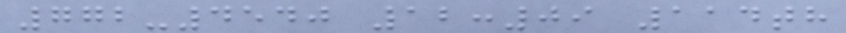772-4540 12:09 114th
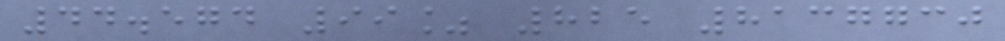44.574 99% 825 8137730
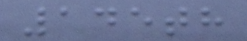145th
